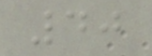40
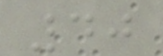40
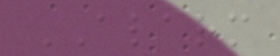ALARM
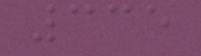335
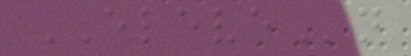ELEVEn
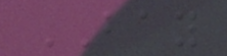BAY
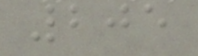205
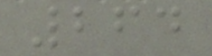264
